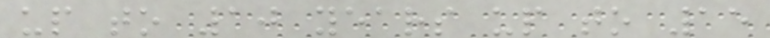up to 10 years up to 15
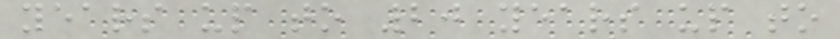years up to 20 years up to
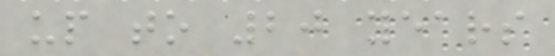up to 20 years
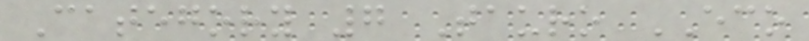Category 7 Tauro ECO
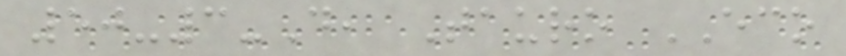50-3-D, Tauro ECO
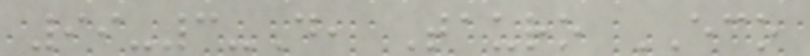99-3-D, Tauro ECO
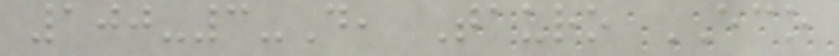100-3-D, Tauro ECO
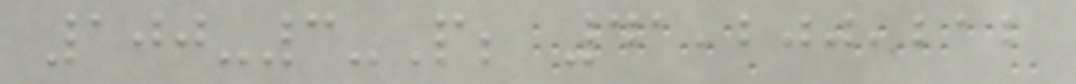100-3-P; 41,200,212
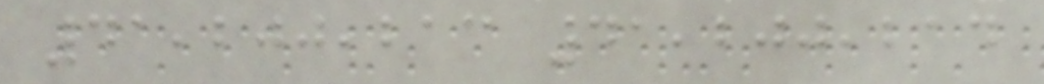41,200,213 41,200,214
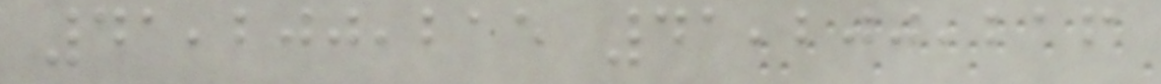41,200,215 41,200,216
